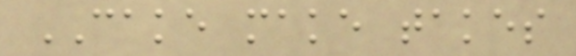CAKE make takes
